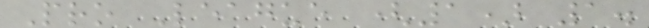Pro League (1) 1.
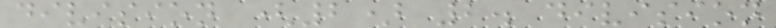division (2) 2. division
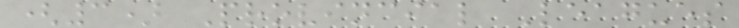(3) Provincial Leagues
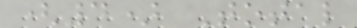(4) Total
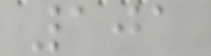101
